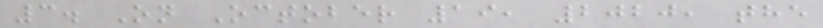3. On October 19, 2020, the
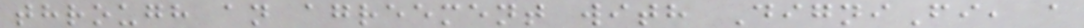through an agreement with DigniFi, a
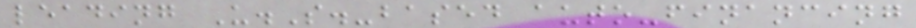leading U.S.-based auto-financing
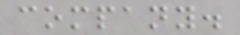company.
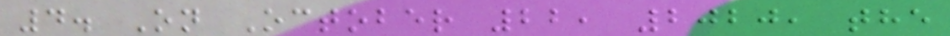4. On October 22, 2020, the
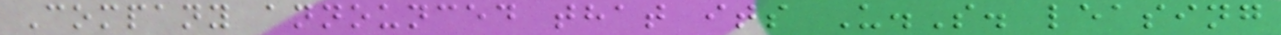Company announced that its U.S. leasing
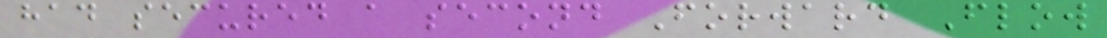had secured a second Forward Flow
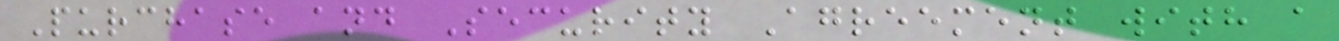Purchase and Security Agreement with a
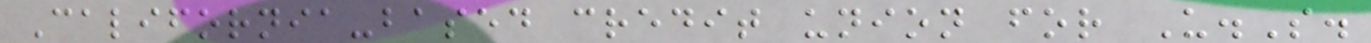California-based credit union for U.S.
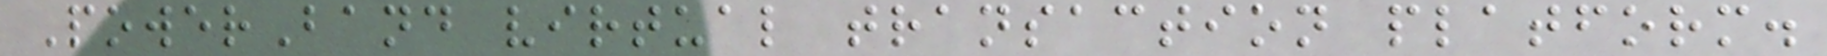PowerBand virtual transaction platform.
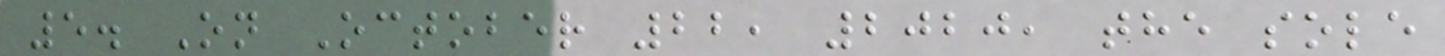5. On October 22, 2020, the sole
